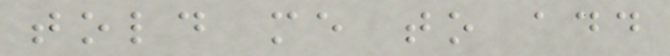told me to add
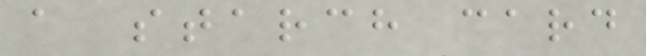a starch card
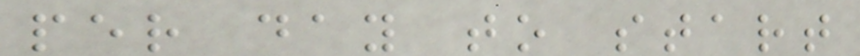per day to start
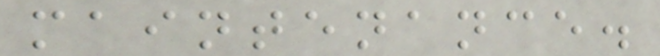maintenance.
